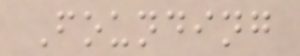Founding
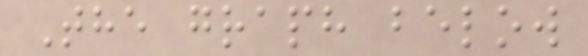The graph below
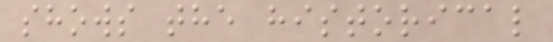shows the historical
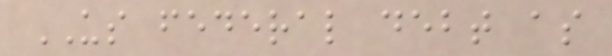US federal debt as
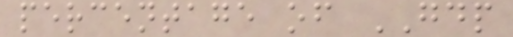percentage of GDP
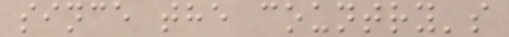since the country's
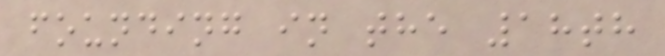founding in the 18th
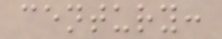century:
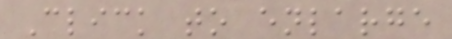Click to enlarge
